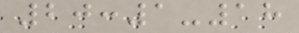20:1-18
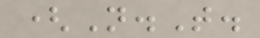(N.T.
